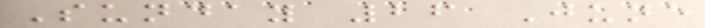Sunday 26 June
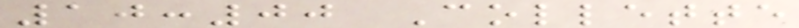10:00 Collette
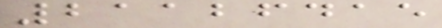21126415
